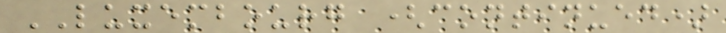LUXEMBOURG (continued)
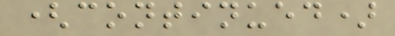(continued)
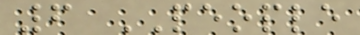6 PEOPLE
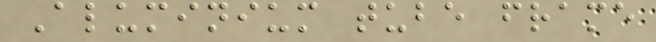Aluminium tube frame
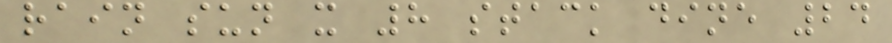rain sun x 8 stack dine 24
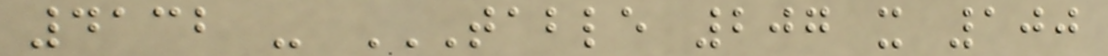4132 - TABLE 207 X 100
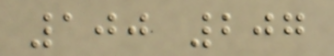100 207
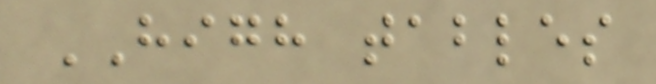HIGH tables
